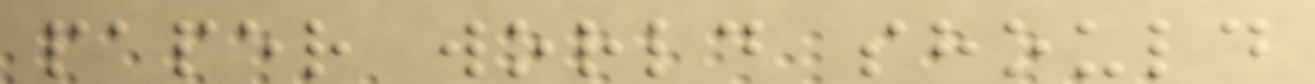paper world should
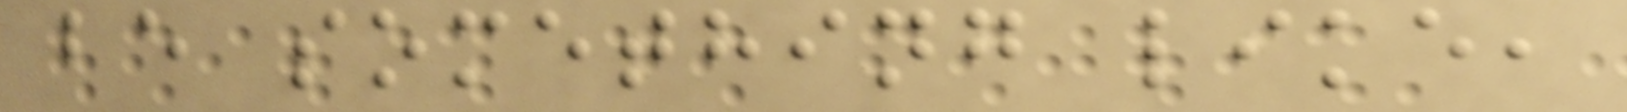be something like,
